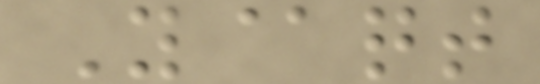Y@qt
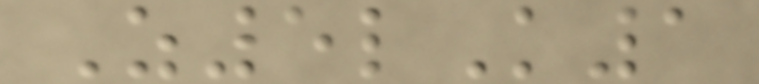Z5lK1
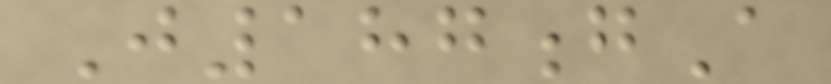J187gA
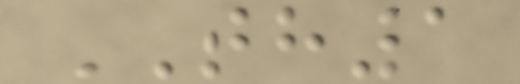TH1
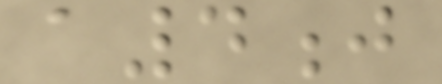a4j
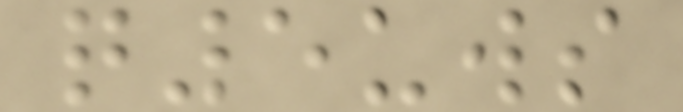q5uws
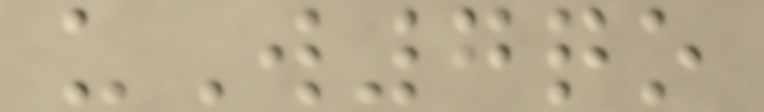uW7qo
